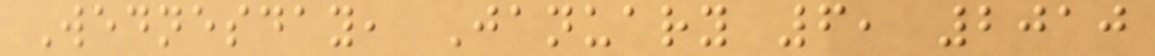Wednesday, January 6, 2010
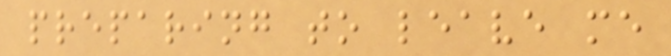preparing to leave me
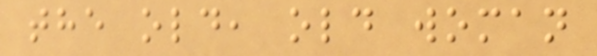the old, old woman
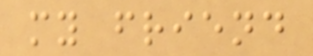my friend
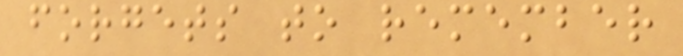forgets to remember
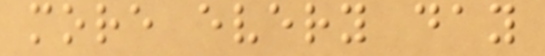more every day
